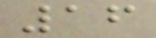16
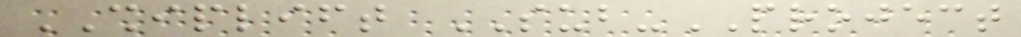SHIPLIFT SUB-PROJECT
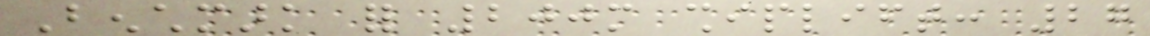Benchmark for 200m shiplift: 27
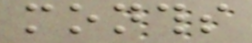months
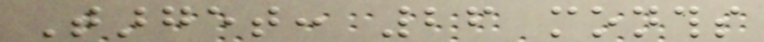Target: 26 months
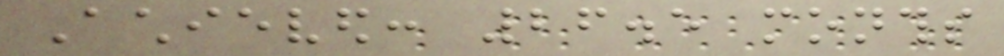Achieved: 26.5 months
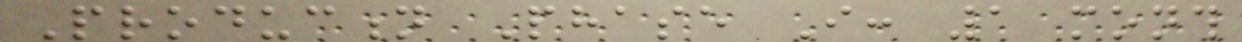Production Phase I: 1 month
